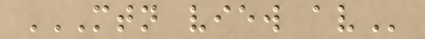MTN VIEW AV
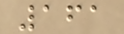161
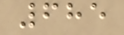685
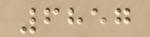6857
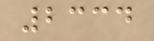2334
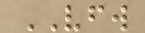VFW
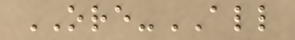ORE-ALL
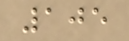105
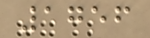1756
